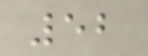52
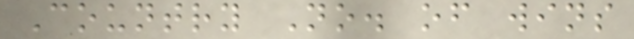Country No. of wins
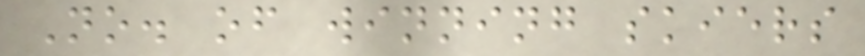No. of winning skiers
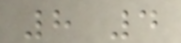8 4
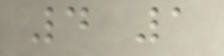4 1
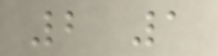2 1
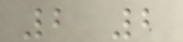2 2
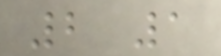2 1
